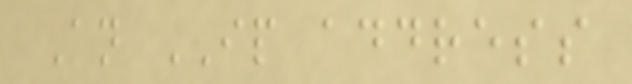An IP address
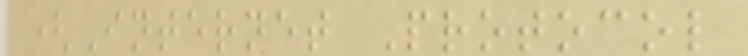(Internet Protocol
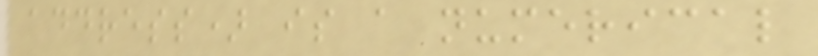address) is a numerical
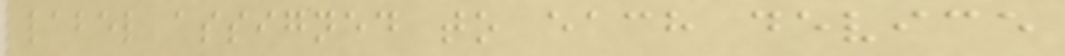label assigned to each device
